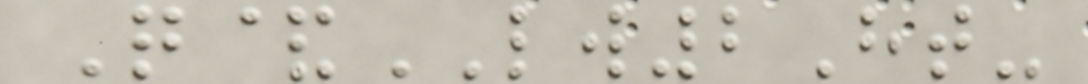Q&LW2Ht-
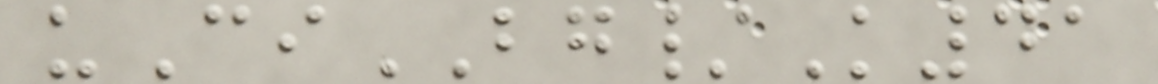uCiBG/K41
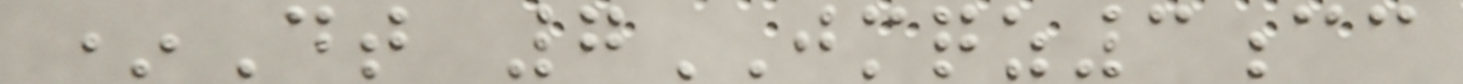*Dt 7JMQZ3cc
